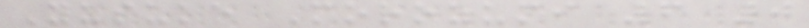Yusuke Morozumi 6 0
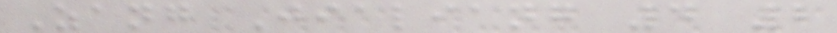Zang Jialiang 4 2
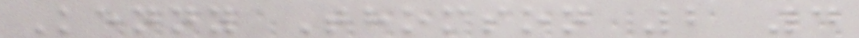Kenny Thomson 2 4
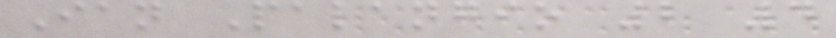Ian Palangio 2 4
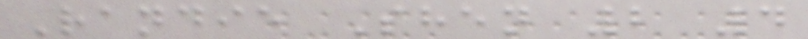Randie Shen 2 4
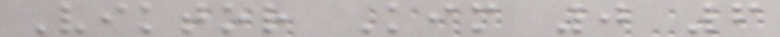Viktor Kim 0 6
